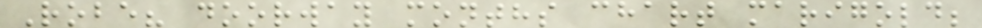Robe? doorway months chart marigold;
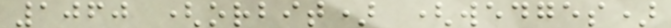1060 (orbit) (wedges)
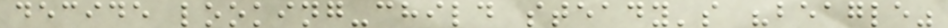decide looking-child steady's "beagle"
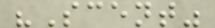"Scent"
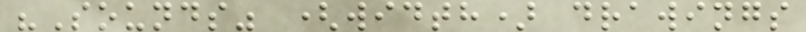"Sounds" (width) drawings
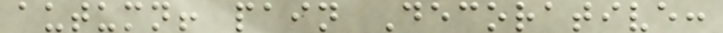autumn! pain Decorative:
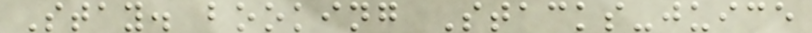Stay. booking Stacks-juice
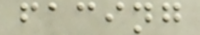facing
